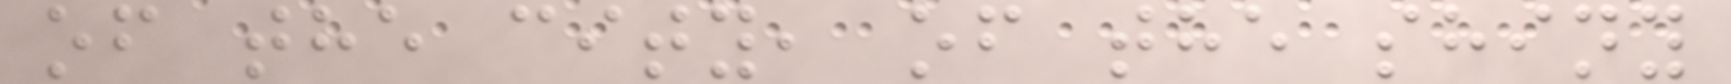of the city, of the shiny
